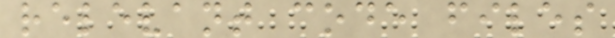relevant code files
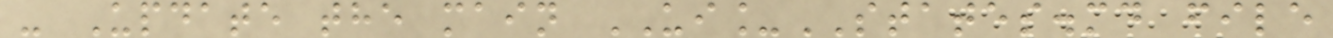- Update the main UI_STATES.md file
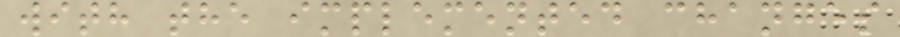with the implemented changes
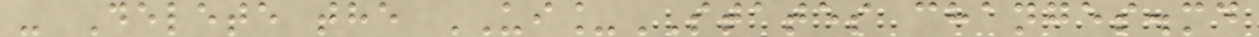- Delete the UI_STATES changes.md
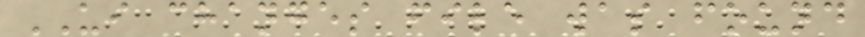UI changes file was found
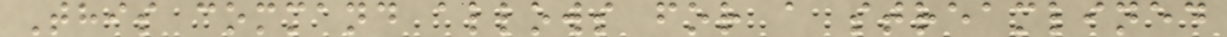This command allows for a streamlined
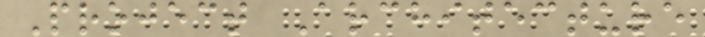Project Architecture
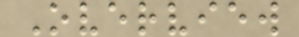Overview
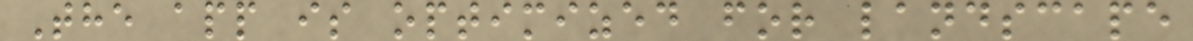The app is optimized for landscape
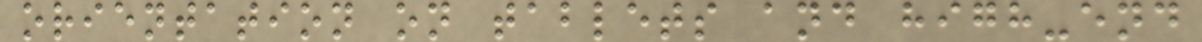orientation on tablets and high-end
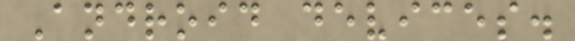Android devices.
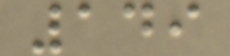149
